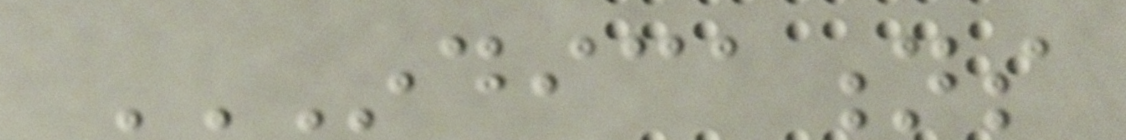INDICATIONS
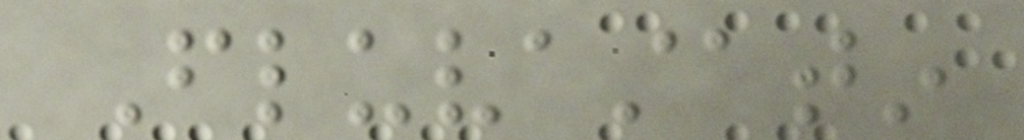Fluvastatin
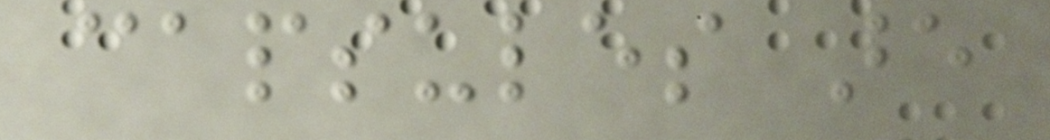capsules are
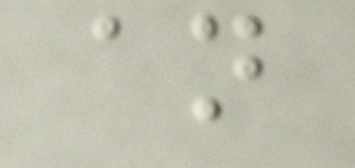an
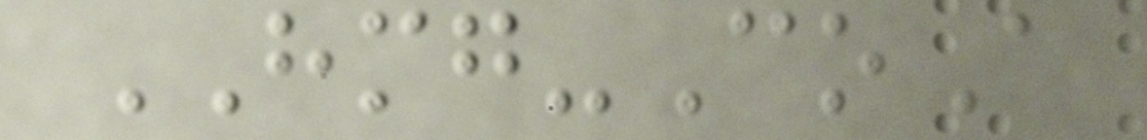HMG-CoA
